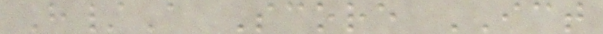H/A Score ICT
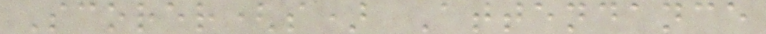Scorer(s) Attendance
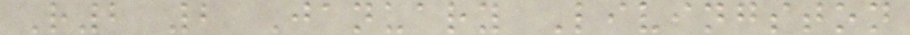R2 2 January Livingston
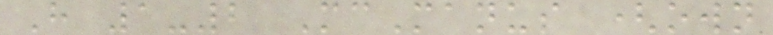H 1-2 McManus (own
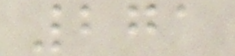271
